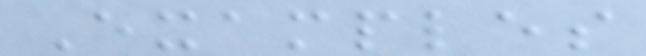Examples
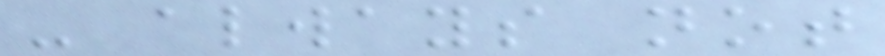- always not
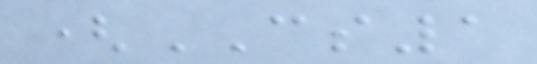(CS1
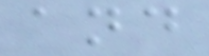and
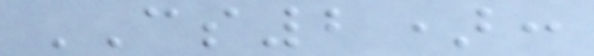CS2):
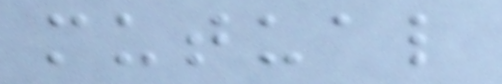mutual
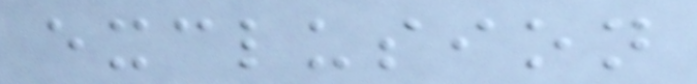exclusion
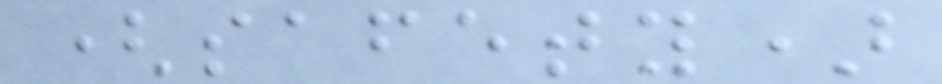(safety)
